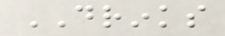DRINKS
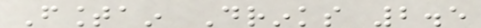Fountain Drinks 2.5
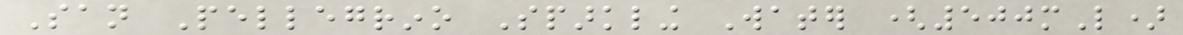San Pellegrino Sparkling Water (500mL)
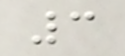3
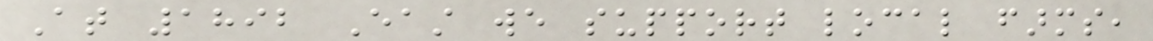At 1892 East we support local farms,
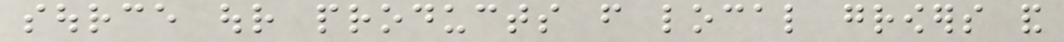source our products from local growers and
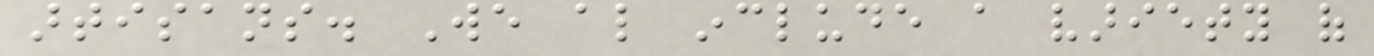artisans. We also include a variety of
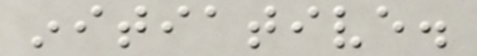initiative.
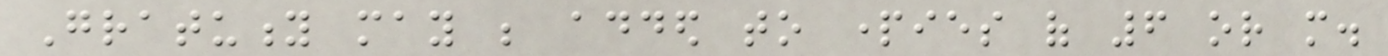Gratuity may be added to parties of 6 or more.
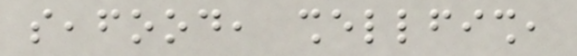seafood, shellfish,
